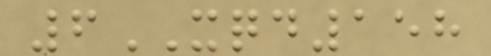6XQD158
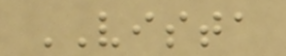VISTA
